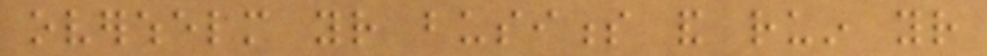overwhelm your business and ruin your
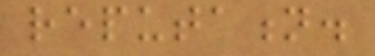reputation.
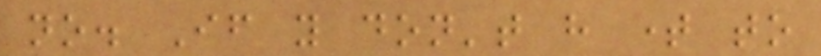no. If you don't have time to
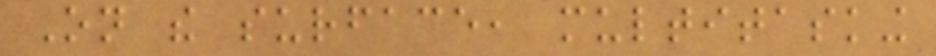On the surface, multitasking
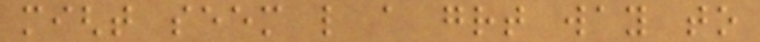might seem like a great way to
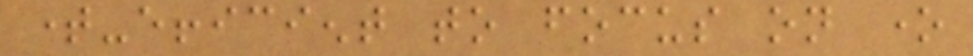time-efficient to focus on one
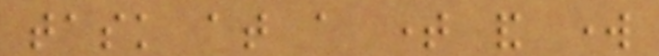task at a time and work
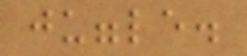juggle.
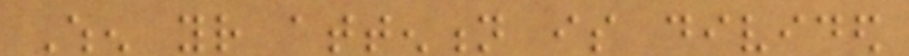When your attention is divided
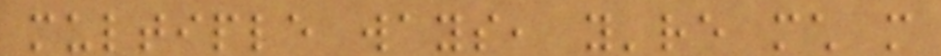multiple ways, you're much more
